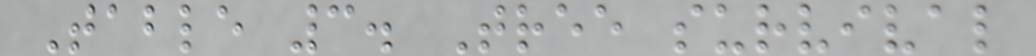Table 3. Tree survival
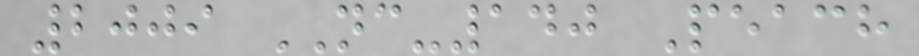2009 NC-140 Peach
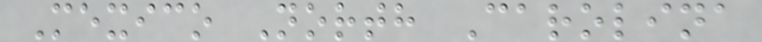Mexico North Carolina
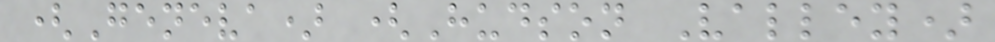(Geneva) (Hudson Valley)
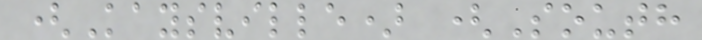(Kaysville) (South
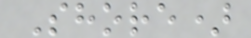Shore)
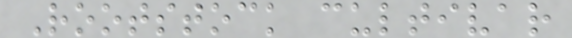Rootstock cultivar
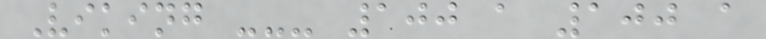Viking --- 100 a 100 a
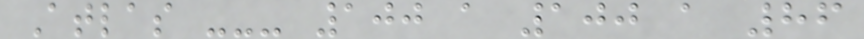Atlas --- 100 a 100 a 86
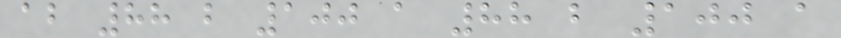ab 88 b 100 a 88 b 100 a
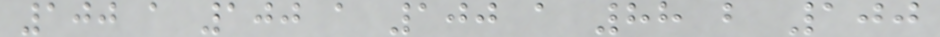100 a 100 a 100 a 88 b 100
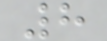8
